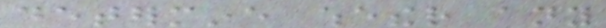determine whether any
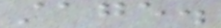stage.
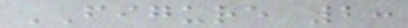FIGURE 2:
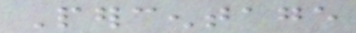Percentage
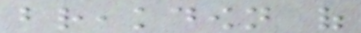breakdown of
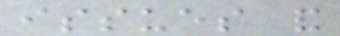issues and
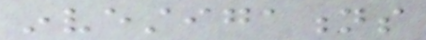investigations
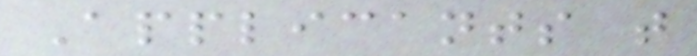Applicants that
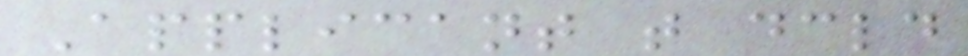Applicant that declared
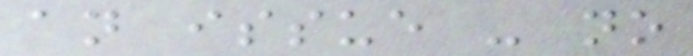an issue - no
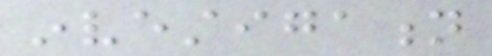investigation
